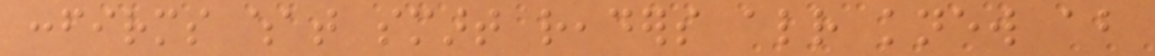confirms what smart readers already knew about
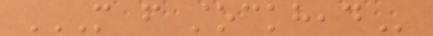MORE FROM STOCKHEAD
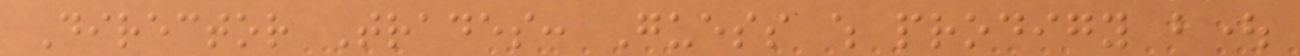Director Trades: Guess which prodigy bought
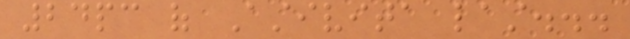24pc of Astivita last...
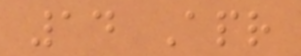14 Apr
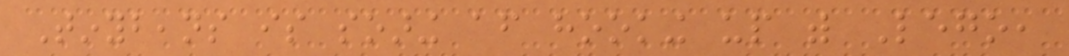Tinybeans is soaring after hooking up with Lego,
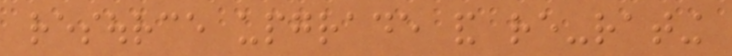resource upgrade and re-rating
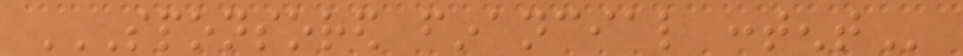SPONSORED FINANCIAL CONTENT
